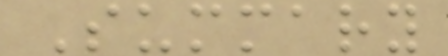Summary
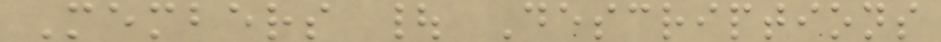Members | Descriptions
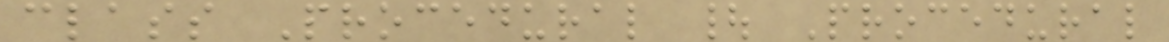class Procedural | Procedural
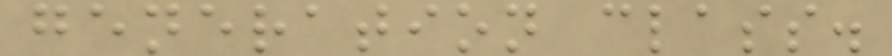generation class.
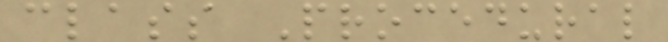class Procedural
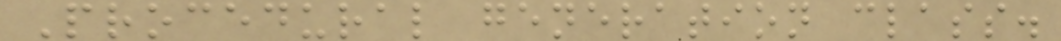Procedural generation class.
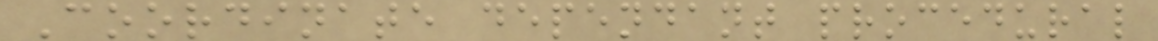Coordinate dependant procedural
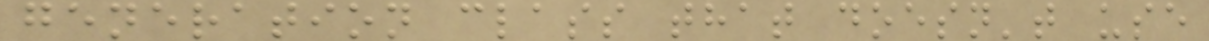generation class that doesn't use
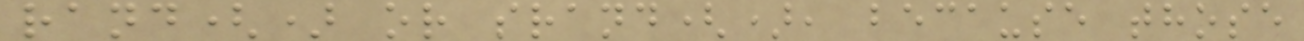rand() or srand(), because those
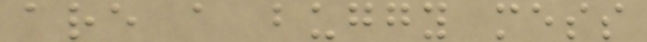are a buggy mess
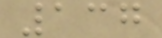137
